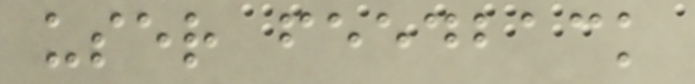user feedback
